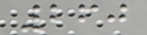260
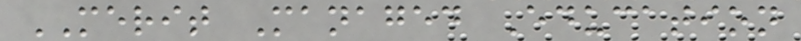MERIT Managed Education
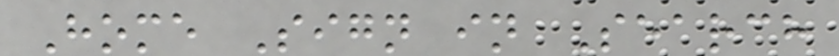Home Sign in Search
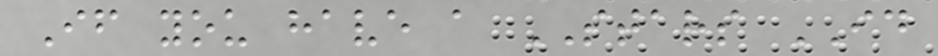If you have a STARS ID
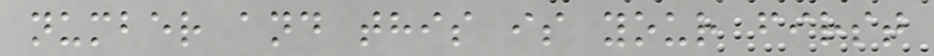number and this is your first
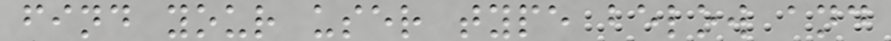find your user type below and
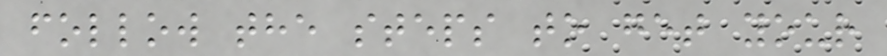follow the steps to get your
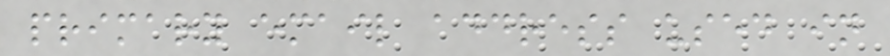primary email address used in
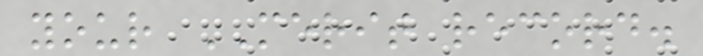your MERIT record.
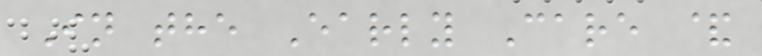In the Early Care &
